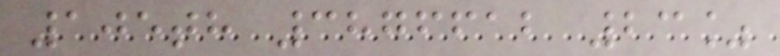105th 3876612 23%
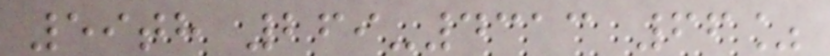59th 269-4313 66%
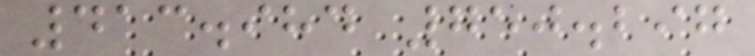413.984 750.297
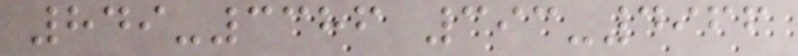849-3386 393-4966
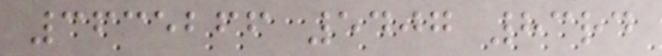3635266 5407 83rd
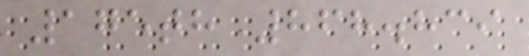175th 868.839
